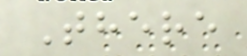There
